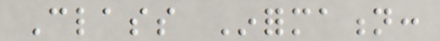Class Information:
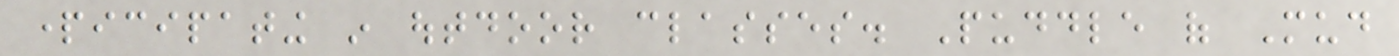participating in outdoor classes. Puddle of Mud
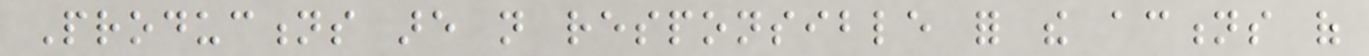Productions are not responsible for the actions of
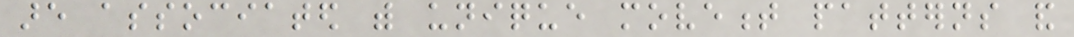are associated with unique movement patterns and
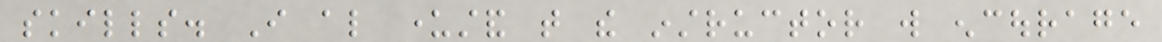skills. I also understand that the instructor will encourage
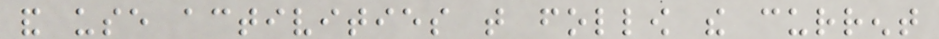and use activities that follow the current
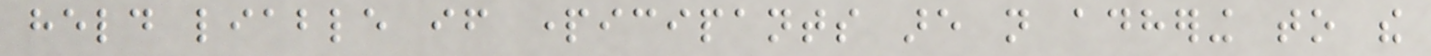held liable if participants are not adhering to the
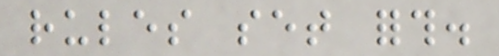rules set forth.
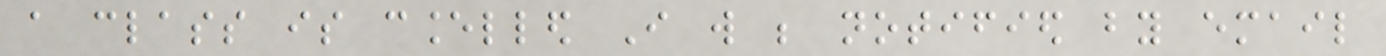a class is cancelled I will be notified by email
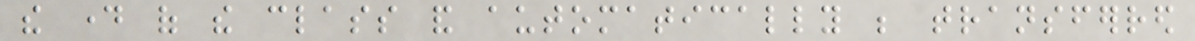the day of the class and automatically be transferred
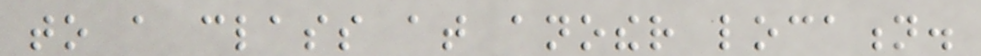to a class at another location.
